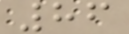86
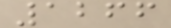1266
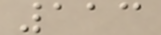113
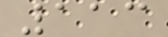113
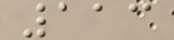113
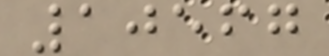10567
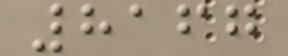8167
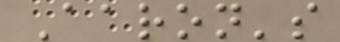Aaron's
